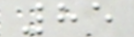85
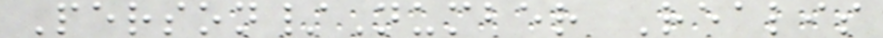Person/Number Realis
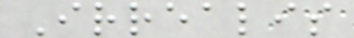Irrealis
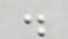.
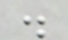.
